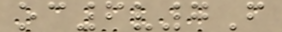oc6v7F
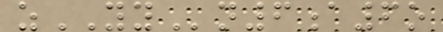zYYn6a6o
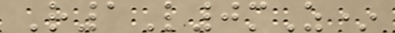R1L0mZ*
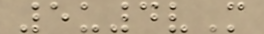5u4vM
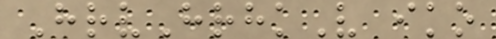HrvHrhkV iko
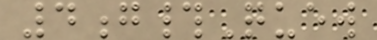4g#Quew
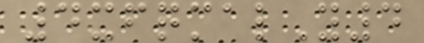4xfqmalY4
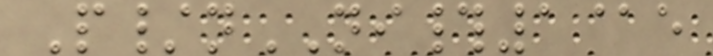P/nNI#1@e
